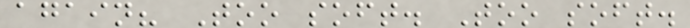again? Too soft. Too soft.
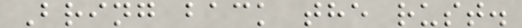Bring back the rust.
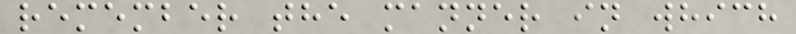remember the manner in which
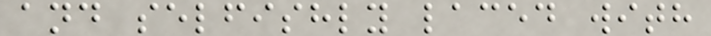and selfishly laced with
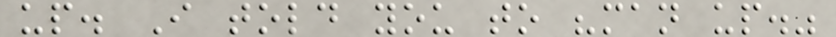up. I told you to "man up."
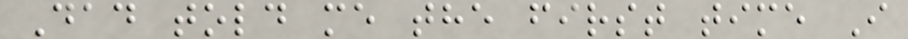Dad told me the first time I
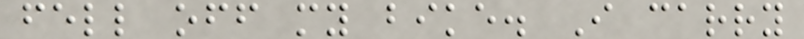fell off my bike. I carry
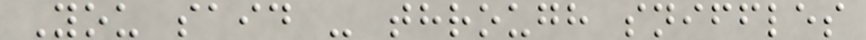You said - through sniffles
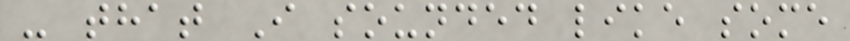- that I sounded like some
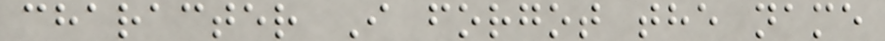character I forgot the name
